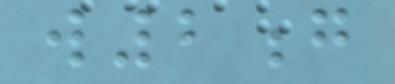w2g
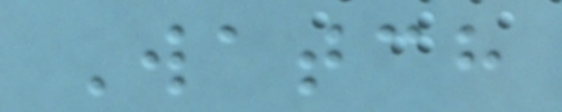Watch
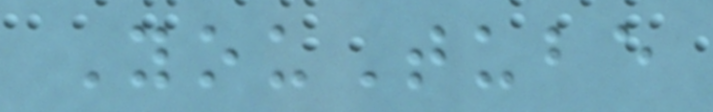YouTube
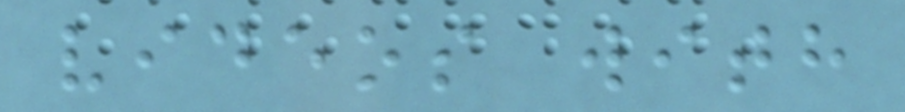videos with
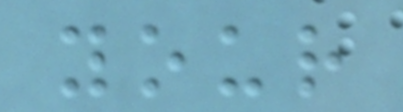your
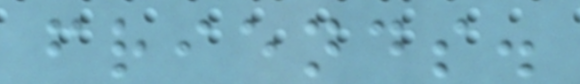friends.
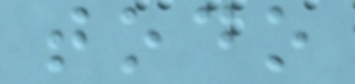todo
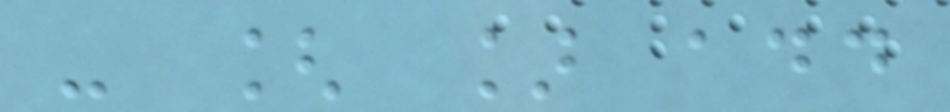- [ ] add
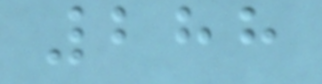288
